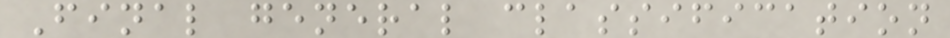Final general classification
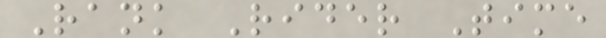Rank Rider Time
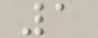1
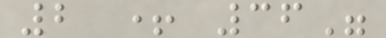2 + 36"
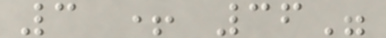3 + 36"
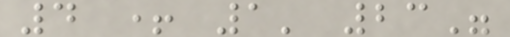4 + 1' 23"
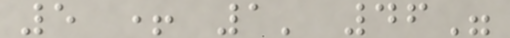5 + 1' 46"
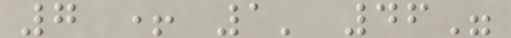7 + 1' 46"
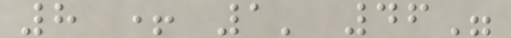8 + 1' 46"
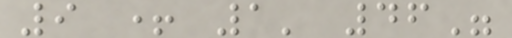9 + 1' 46"
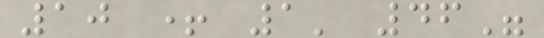10 + 1' 46"
